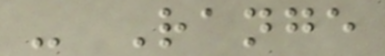- Range
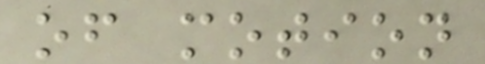of motion
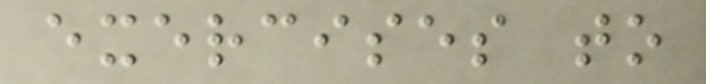exercises to
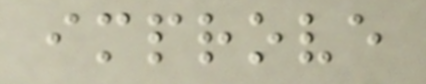improve
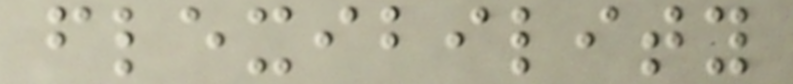flexibility
